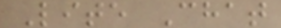Lite Chat
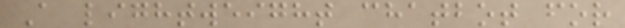A lightweight chatbot for
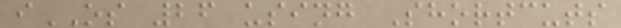iOS 26 using Shortcuts
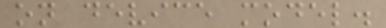on device model.
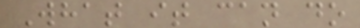What it can do
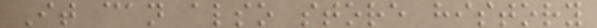It can also store history
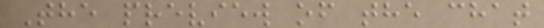The preview of the chat
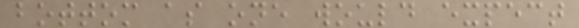bottom as one would expect
